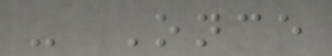- Once
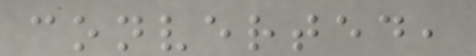converted,
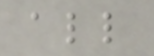all
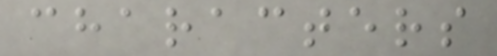characters
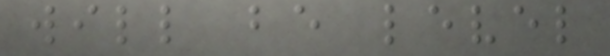will be level
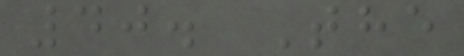40. The
